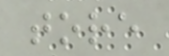tore
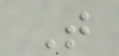T
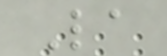La
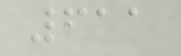611
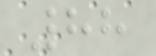88
